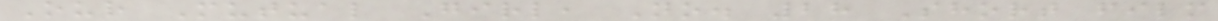Our Mutual Girl, No. 28 Short film
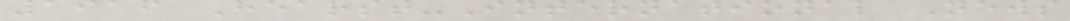1916 Hearst-International News
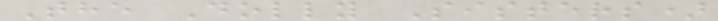The Dolly Sisters)
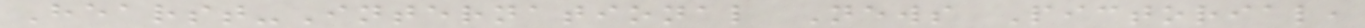Hearst-International News Pictorial,
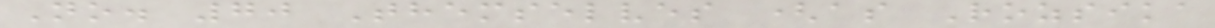No. 70 Themselves (as Rozsika
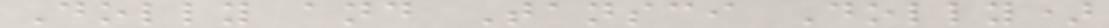Dolly and Tansci Dolly)
